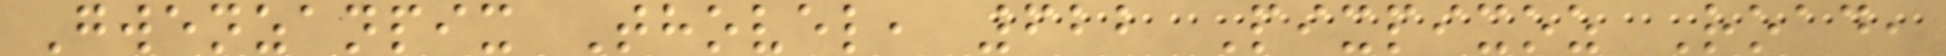Gwenzanpix Thovel, 622 Pixpixoz Road,
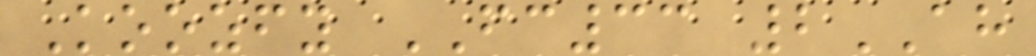Koozfy FC33 2AH
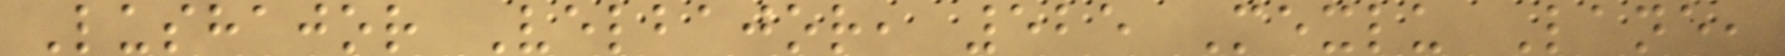Lushajor Velbajor, 525 Mexlu Lane,
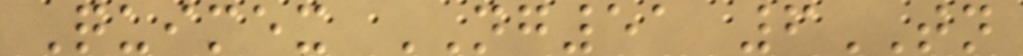Quimex NG51 6TN
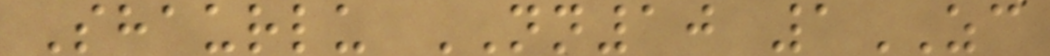Shaurlu NN10 1ZC
